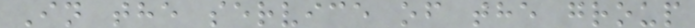In the service of the group
